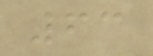63
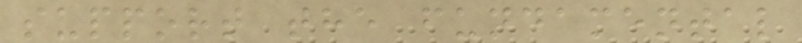support the fundamental
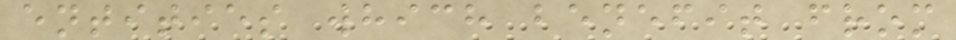entities which benefit from
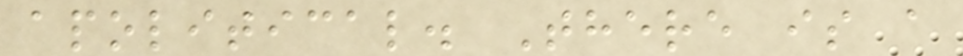apolitical. There is a
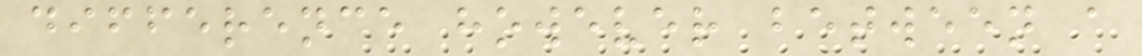difference however between a
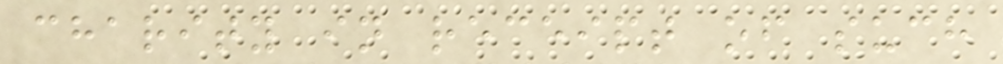charity in receipt of such
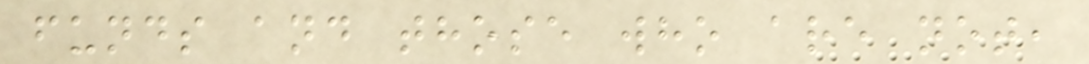funds and those who are not,
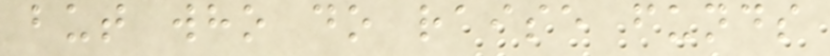but who do raise funds
